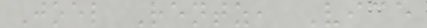Joel Rentz, Vice
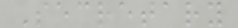Secretary
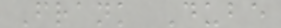Frank Dube
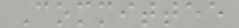Committee
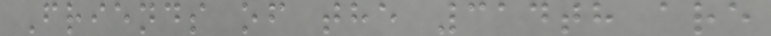Friends of the 314th are
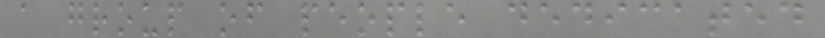a group of people dedicated
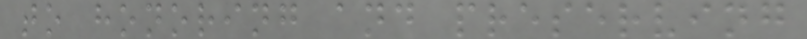to honoring and preserving
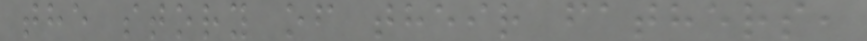the story of their fathers,
